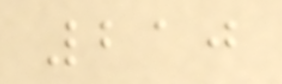210
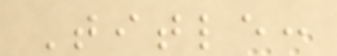Title:
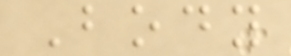Body
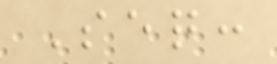Seq:
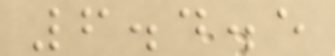6.4.5
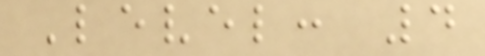Level: 4
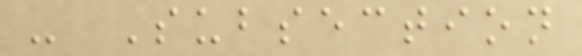- Subsection
